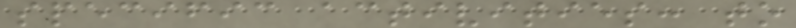specific activities: to
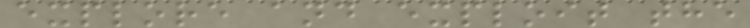explore and exploit the
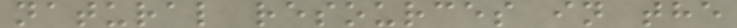natural resources in the
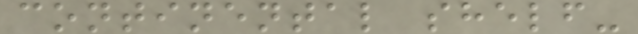continental shelf-
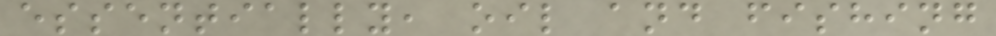essentially, oil and fishing
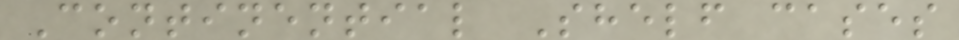Continential Shelf cases
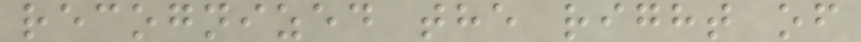recognized the right of
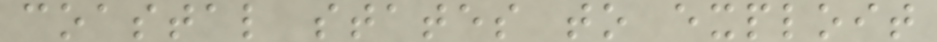coastal states to exploit
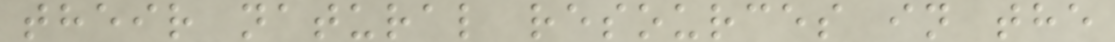their natural resources in the
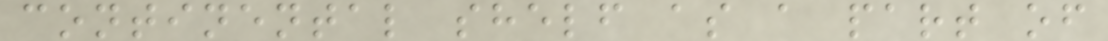continental shelf as a part of
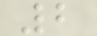2
